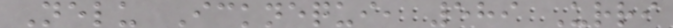Nelu Icknequi, 589 Urri
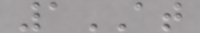1AT
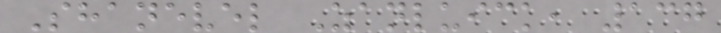Shanevel Zanluick, 137
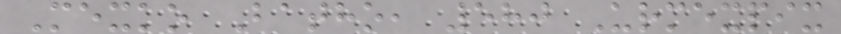Mexko Batho, 580 Urmexpix
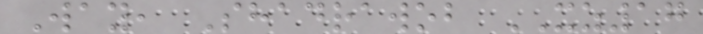Way, Shadrawob XZ17
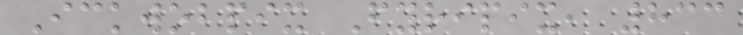Ickwobpix Fyripix, 833
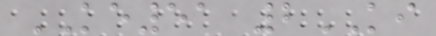KE51 2KI
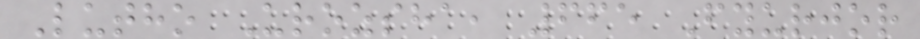Lutho Urozsha, 665 Fyurjor
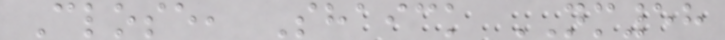Close, Shaick NM58
